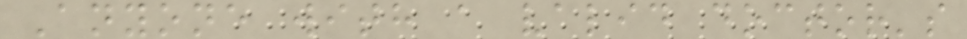Anyone with a valid doctor's
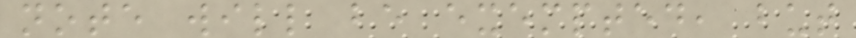note will be exempted, but
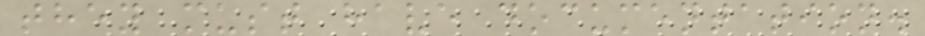they must have documentation.
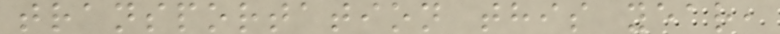transportation this year,
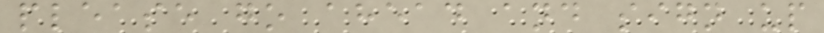please go ahead and sign up
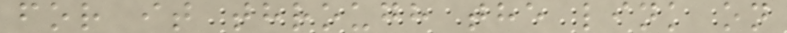for it through the link on
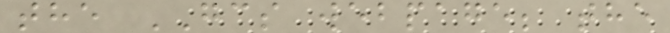the GCS webpage; the
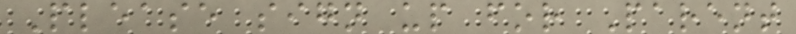Please sign up for Parent
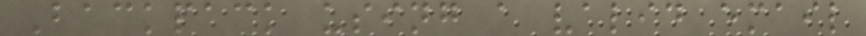Backpack using a valid email
